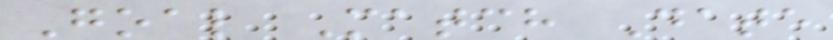Goal Match Date
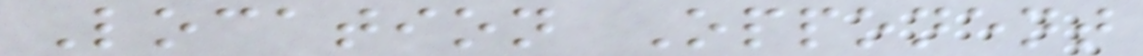Location Opponent
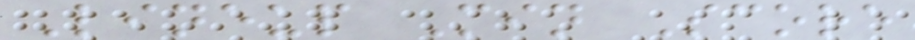Lineup Min Score
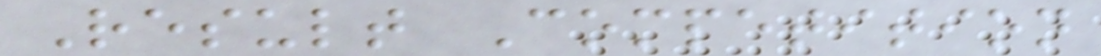Result Competition
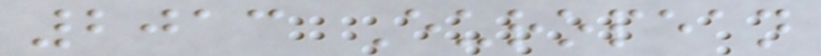2013 European
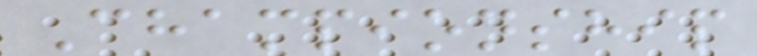Championship
